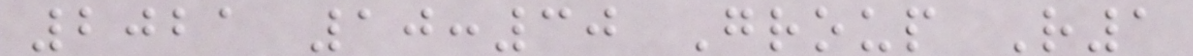2021 10:30 Group R1
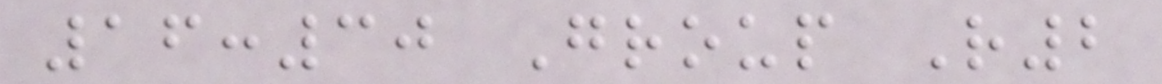16:30 Group R2
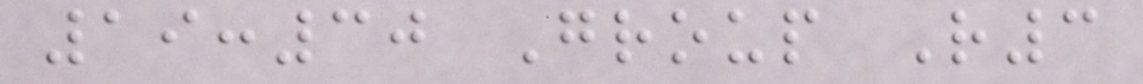19:30 Group R3
